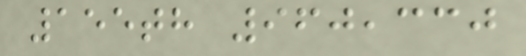155th 960,330
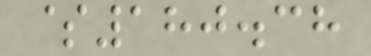$180.38
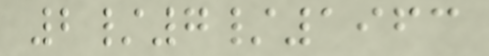2/7/1963
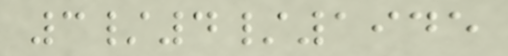3/4/1945
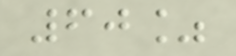60%
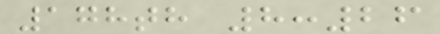178th 8:26
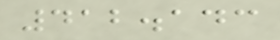412.143
